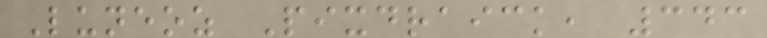Luneoz Pixdraick, 343
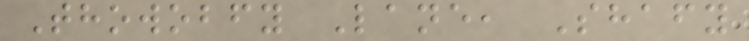Thowobfy Lane, Shafy
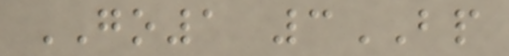GO1 3BP
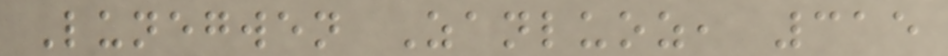Lunegwen Zanluoz, 315
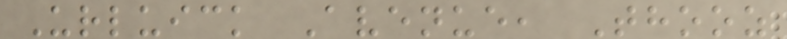Urluick Avenue, Thooz
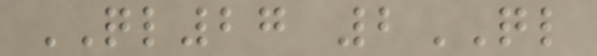QL27 2QL
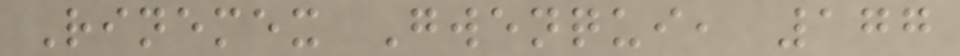Rinemex Gwenqui, 177
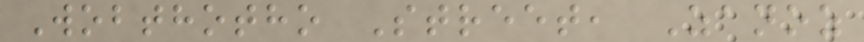Wobthotho Street, Zanoz
